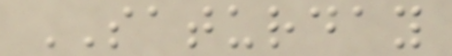SATURDAY
